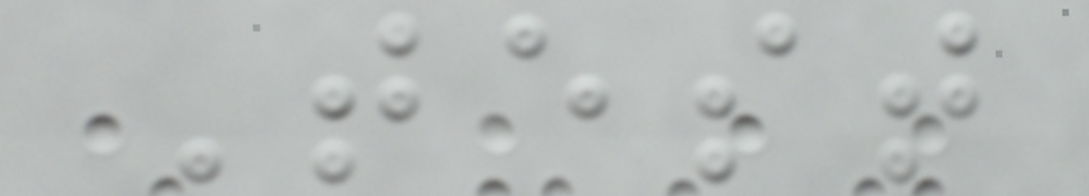Test
